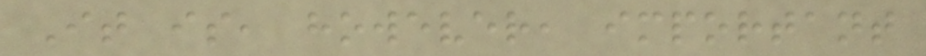It is, however, important
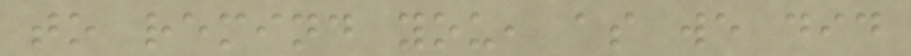to remind you, as we did
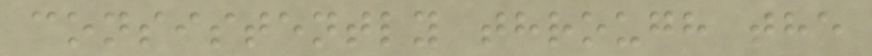consistently through the
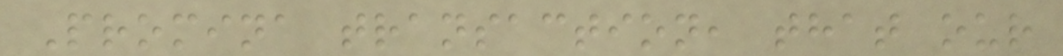Promina transaction, that our
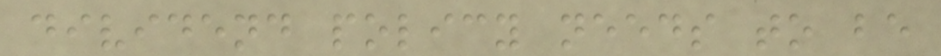dividend policy needs to be
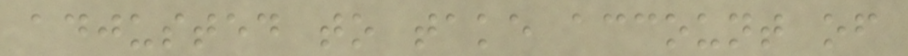adjusted to take account of
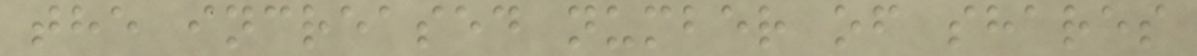the increased number of shares
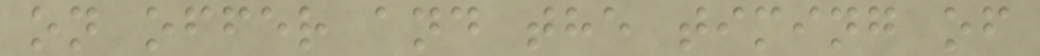on offer and the timing of
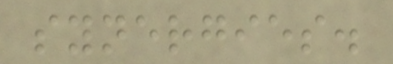synergies.
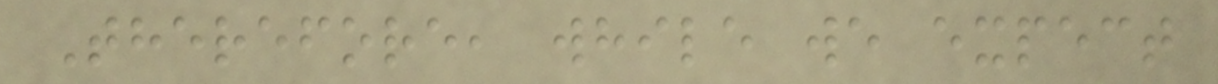Therefore, while we expect
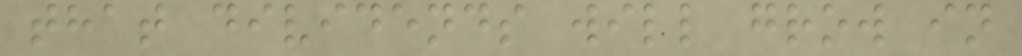that dividends will grow in
